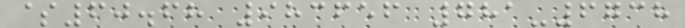$60.68 983656 781-6738
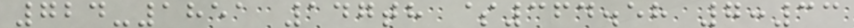724-1851 147th $364.58 7:33
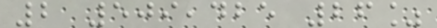2 509,425 26%
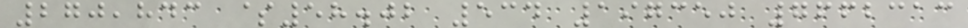270,843 $58.02 534 197350 7662313
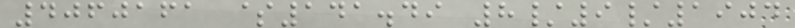4060161 $141.49 8/9/1904
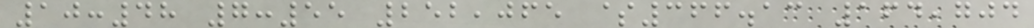10:48 7:55 252,065 $366.13 164,704
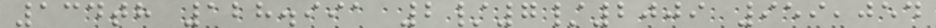134th 128.991 2/7/2009 959,054
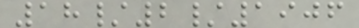18/2/1906
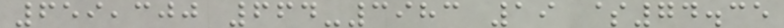659,300 664-3983 19 $74.35
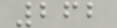262
